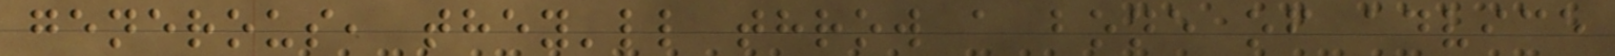generous, they'll throw a bone of advice
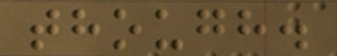though.
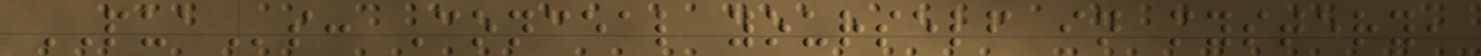PUAs: Conceal yourself in mystery,
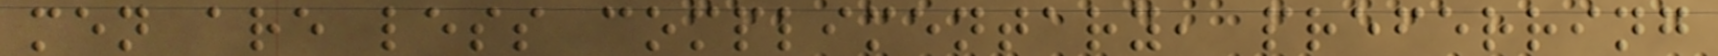men are less complimentary, preferring
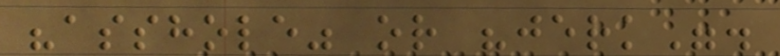"asshole" or "jerk".
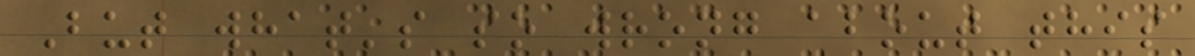But what's so wrong about this
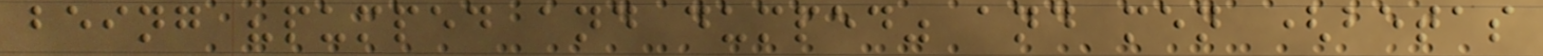being "pumped and dumped" and men (betas
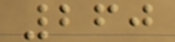260
